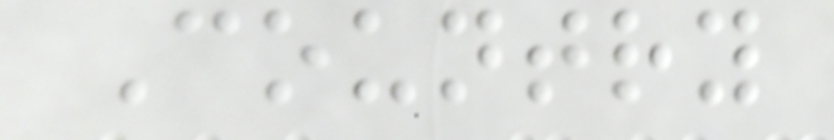Country
